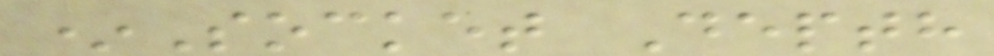*Socket Depth
